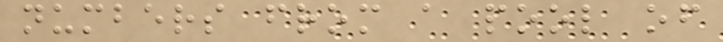numbers from a pool of
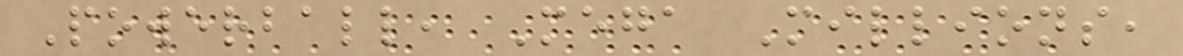Powerball, Mega Millions,
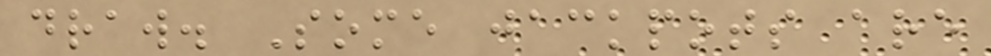draw. Some jackpots are
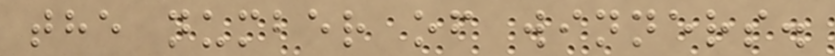the number of winners.
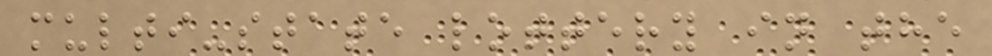multi-state lottery in the
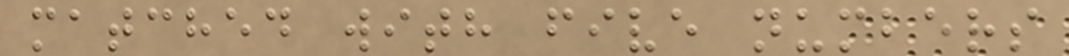matched with five numbers
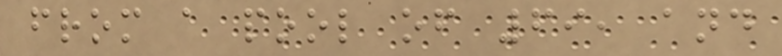from a pool of 69, and
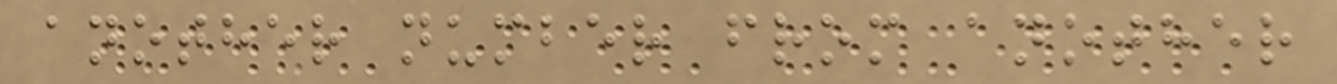another number from another
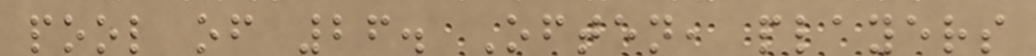pool of 26. Often, players
